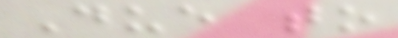Due to
